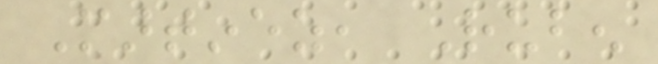Martinez, Ruben
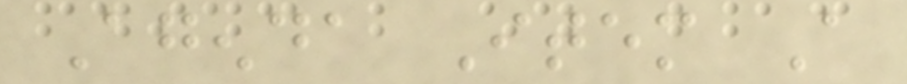Agenda Item A
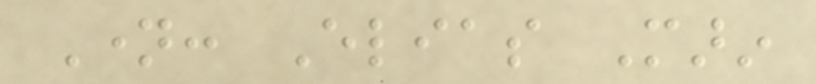Name: Elias Marin
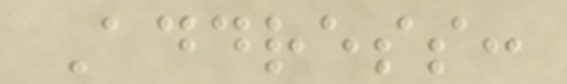Address:
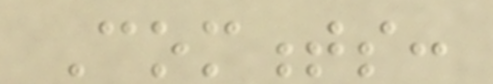Comments:
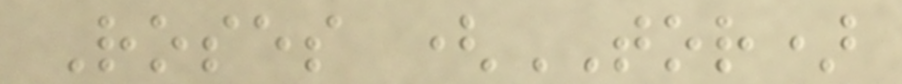Roses (TOR)
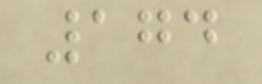174
